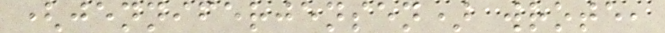(jenniferjensen) wrote,
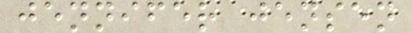jennifer jensen
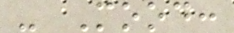- Mood:
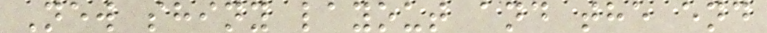New shiny layout and the end
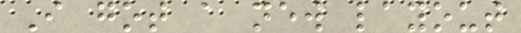I got a new layout
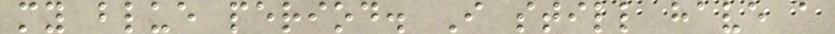my blue period. I still have a
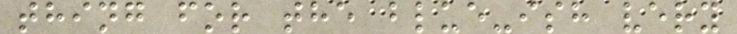thing for the blue-ish very
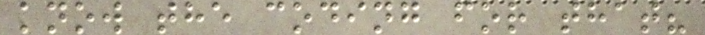know the coding for that?
